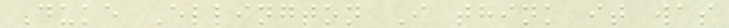Duke Ellington I think it was
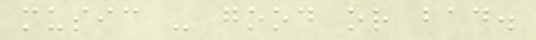music - good or bad.
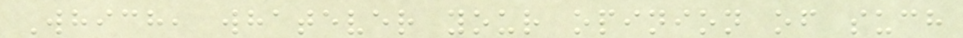Which, whatever your opinion of such
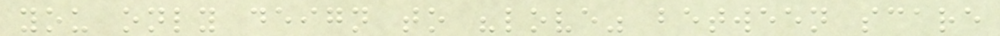you only deign to "love" between scare
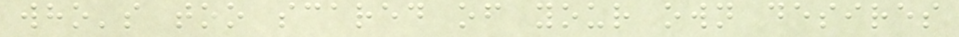who's too scared of your own desires
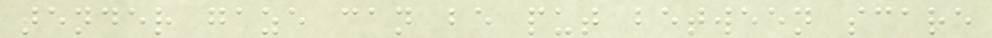tender gaze can be put between scare
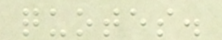quotes.
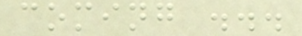coming ...
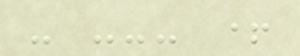- --- +
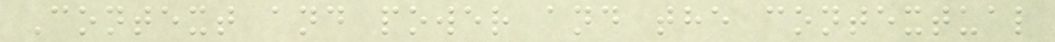Context and power and the contextual
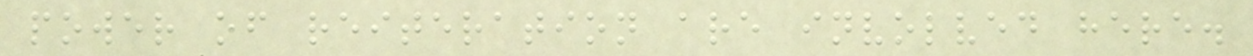power of reiteration are involved here.
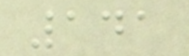141
